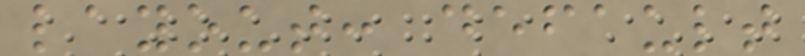layout: default
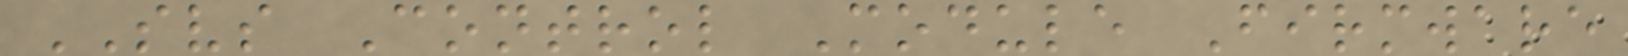SVS Control Module Firmware
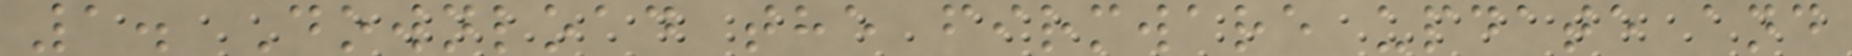1. Download the firmware update and
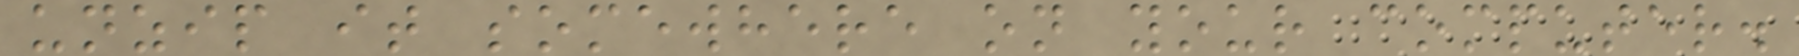unzip it somewhere on your computer.
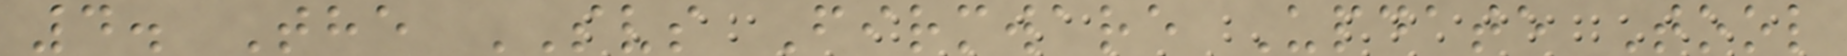4. The SVS Firmware Update Tool
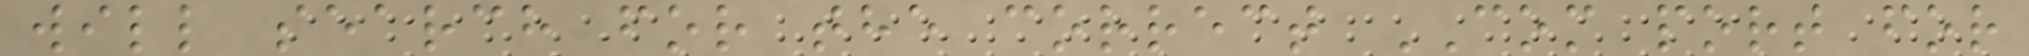will search for the correct COM port for
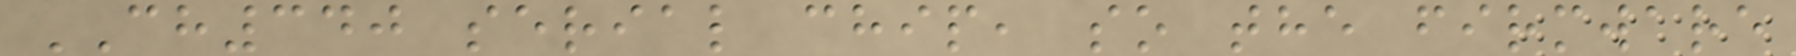CH340 serial chip, so the firmware
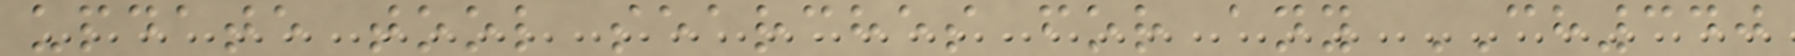update tool searches for any CH340
